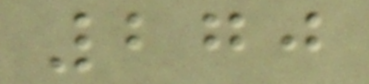270
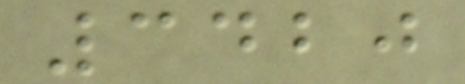3420
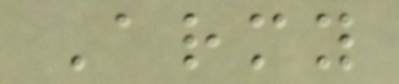Army
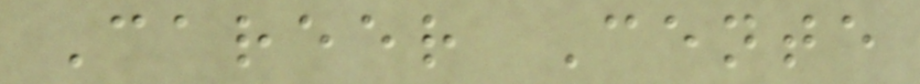Career Cente
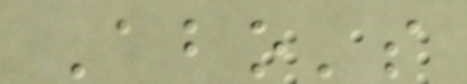Abo's
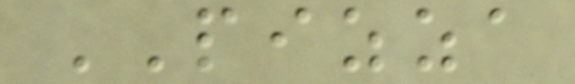PIZZA
